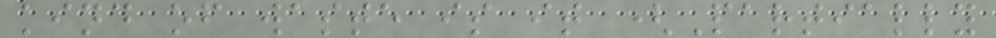kind of waste is it (Partially
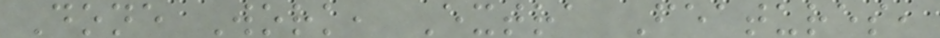Done Work, Extra Features,
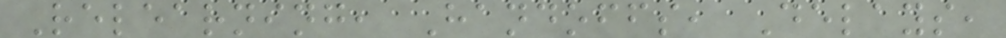Relearning, Handoffs, Delays,
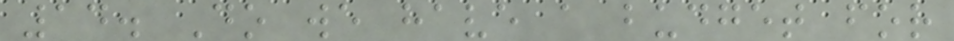14. Do we have a budget for
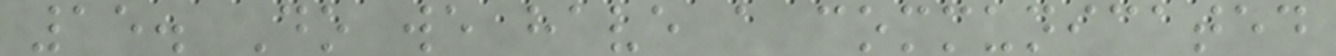15. Do we have a communicated
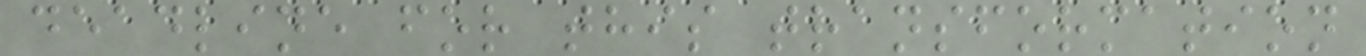deadline for this transformation
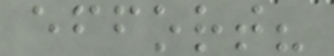effort?
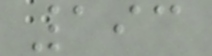193
